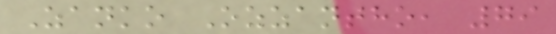Zanko Ozzantho, 79
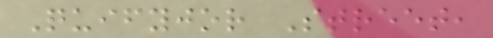Quifyjor Street,
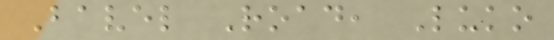Bavel Road, Luko
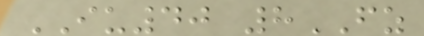IU40 8FZ
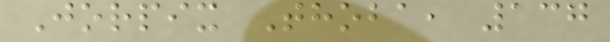Jorpix Thoba, 137
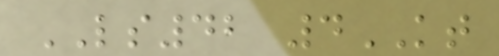LS42 4KT
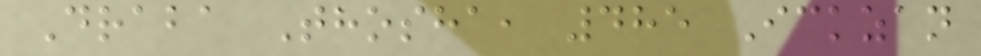Draba Thosha, 485 Ickzan
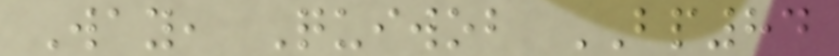Way, Quiwob BP84
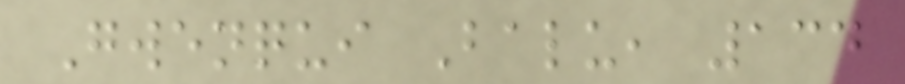Gwenqui Balu, 134
